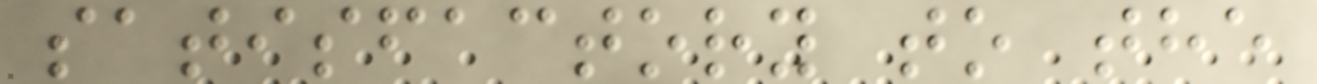satisfactory to the
